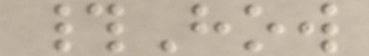#How
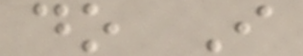do I
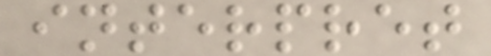interpret
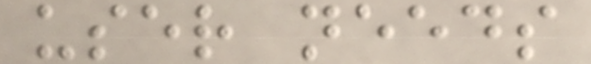user needs
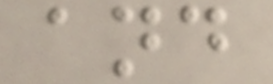and
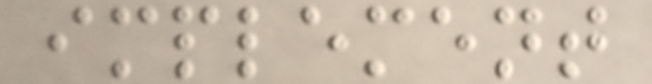implement
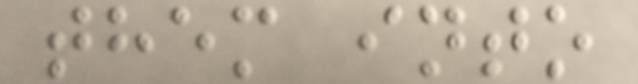them into
